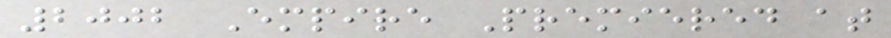2002 Empire Premiered at
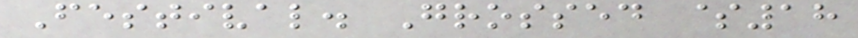Festival. Grossed $18
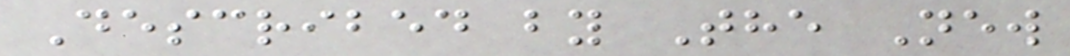Described by The New
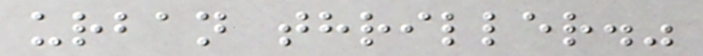urban thriller."
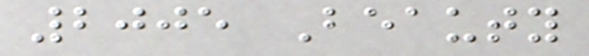2005 Beauty
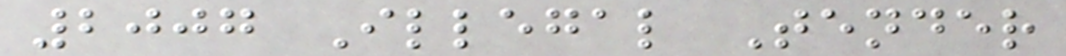2007 Illegal Tender
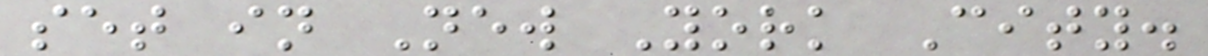set in New York City.
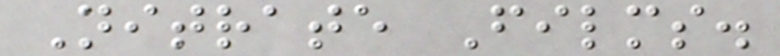Nitrate Films.
